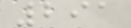291
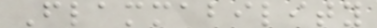Flammability
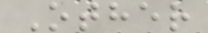Other
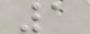1
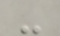-
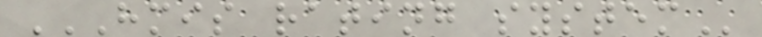HMIS RATING SYSTEM
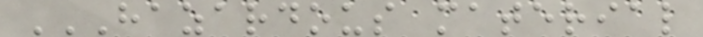HAZARDOUS MATERIAL
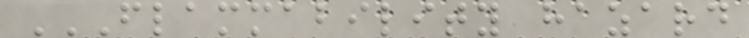FLAMMABILITY HAZARD
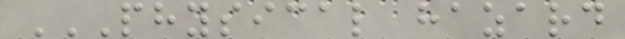PHYSICAL HAZARD
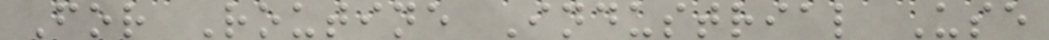For Routine Industrial Use
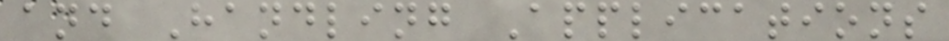and Handling Applications
